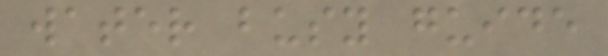water busy guide
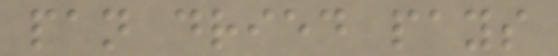pan dried pays
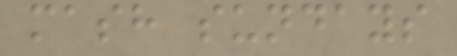mash sundays
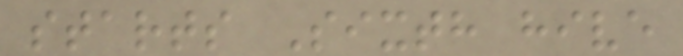starts Sixth hive
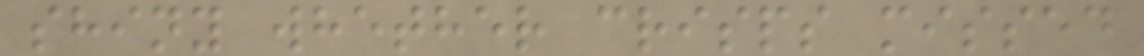shiny whether crisps missed
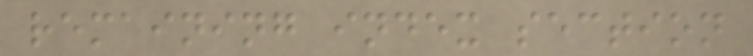remaining index section
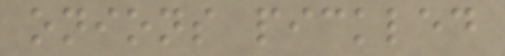onions pickled
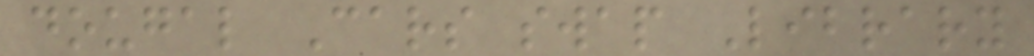dougal Cars swap Library
